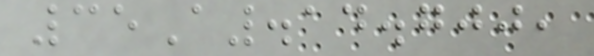35A.14.700,
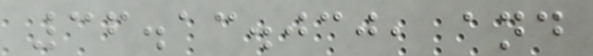36.13.030, and
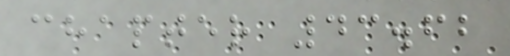chapter 43.62
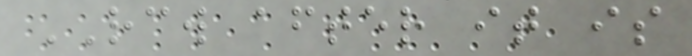RCW after it is
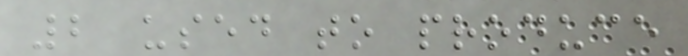2 used to produce
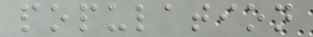population
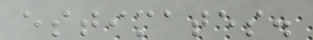estimates.
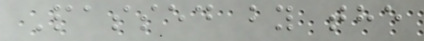Passed by the
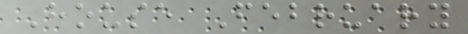House February
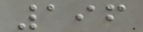196
